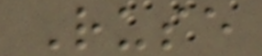Ruse
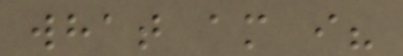what am i?
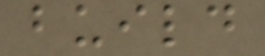build
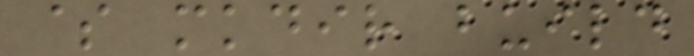$ mkdir build
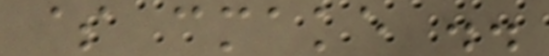$ cmake ..
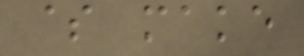$ make
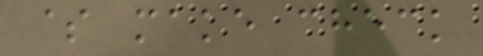$ make check
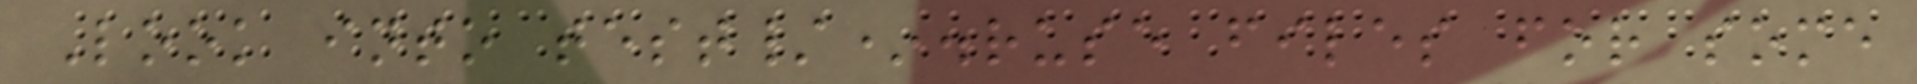Look into test/*.ruse files for some
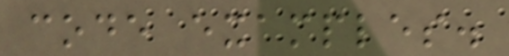code examples.
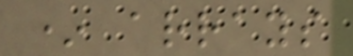* arrays
